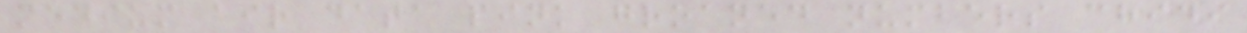medium air data pink groaned numbers chidi
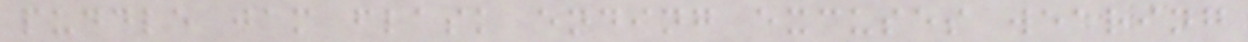puddle jam flask ending excuses wearing
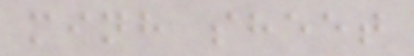minh sheet
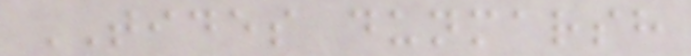TIDES dunmarsh
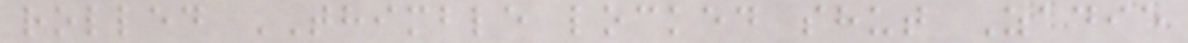rolled THIMBLE locked shut Zadie
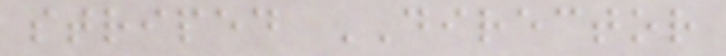striped DIRECTOR
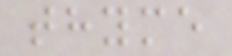thyme
